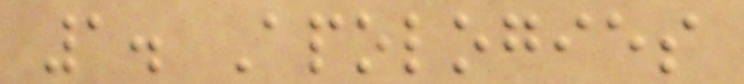1. Apologies
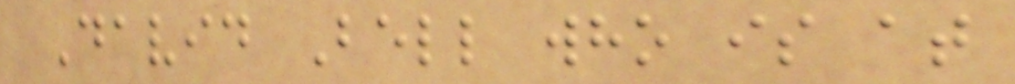David Bell who is at
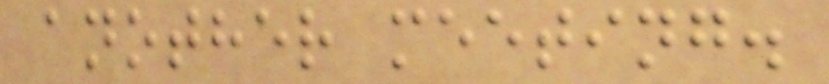another meeting.
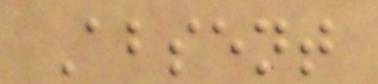Absent
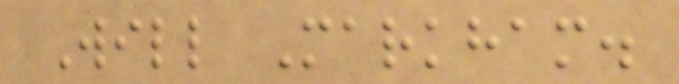Will Markham.
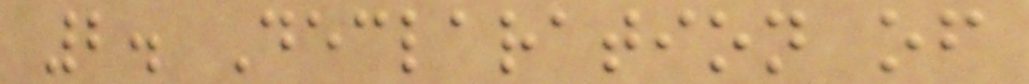2. Declaration of
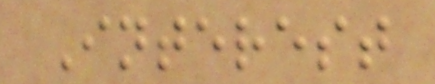Interest
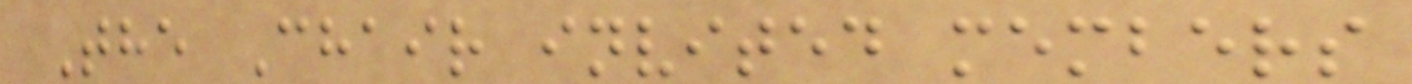The Chair invited members
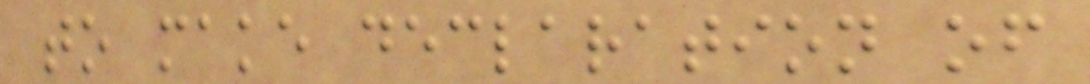to make declaration of
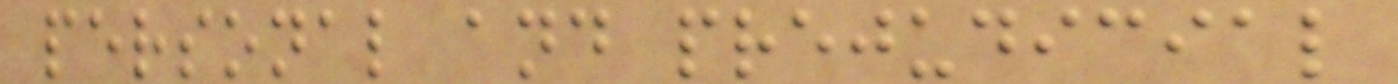personal and prejudicial
